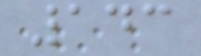143
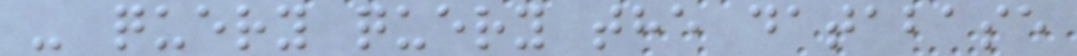- query query the database
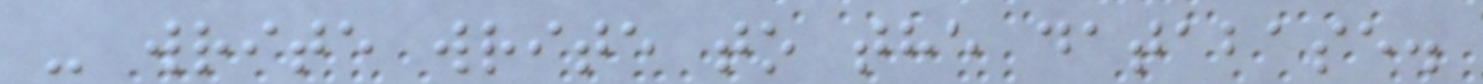- write write to the database.
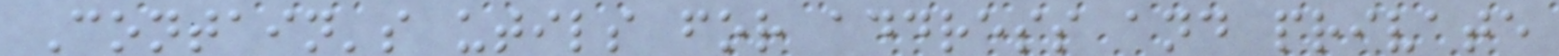Contain's utils for address and private
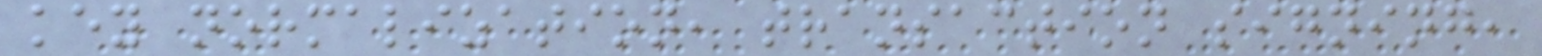key normalization, transaction signing,
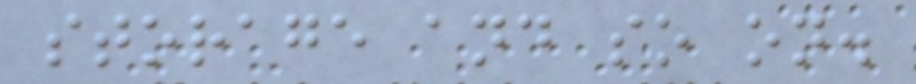storage and so on.
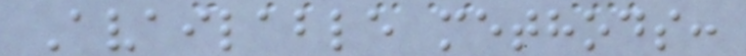Available methods:
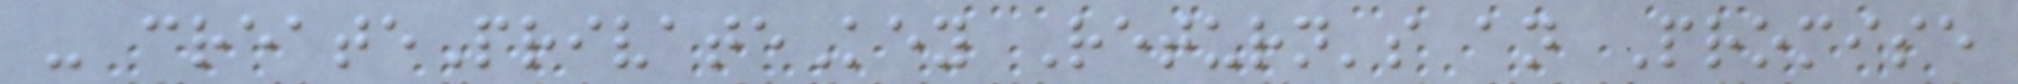- createPrivateKey Return's an Promise
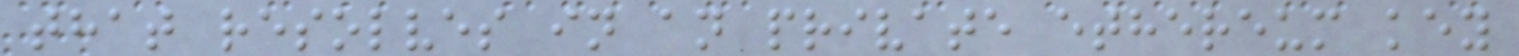that resolves in an private ethereum key
